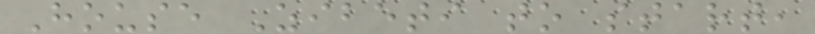House Zibeti to start,
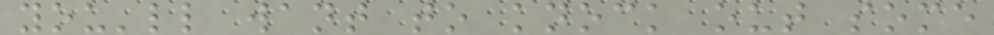you'll want to knock out some
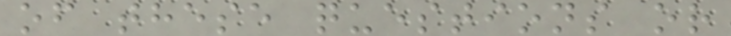of these questions or
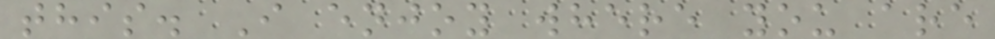this. I enjoy where you are
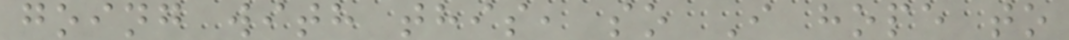going with this, so I hope to
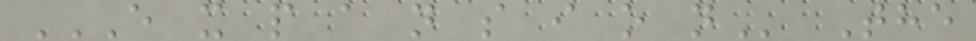E X P A N S I O N The
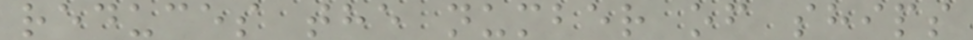reduces the number of ships
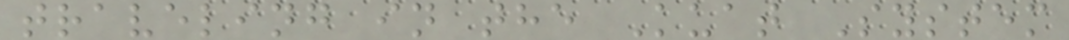traveling in the Kuat System
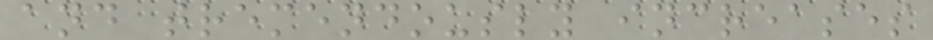and tremendously increases
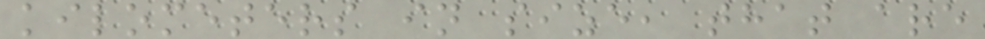kilometers in size, that are
